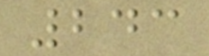243
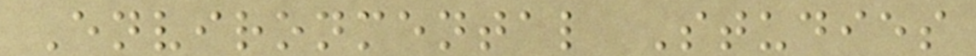Environmental Studies
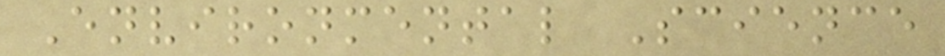Environmental Science
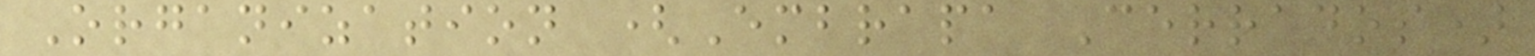Organization (Embrapa Cerrados)
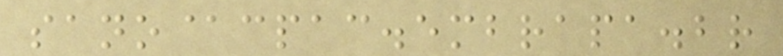sano@cpac.embrapa.br
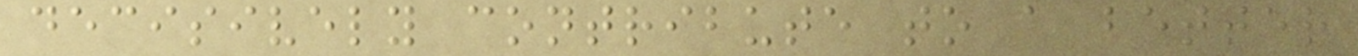decisively contribute to a better
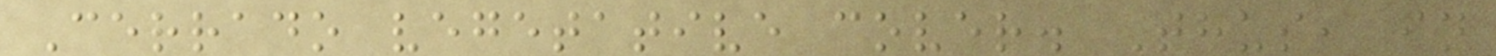Cerrado vegetative cover. Thus, in
